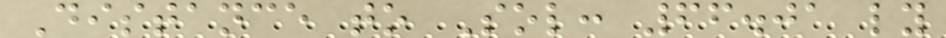Distance to Sol: 66.01 ly
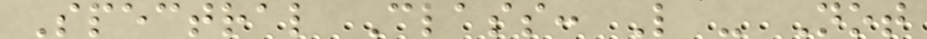Spectral Class: L - Not
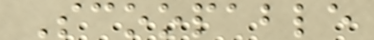Scoopable
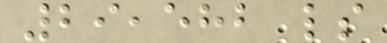29,582 ls
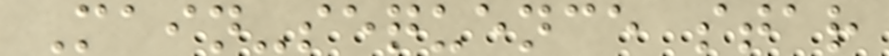Main-sequence star
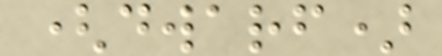(dwarf)
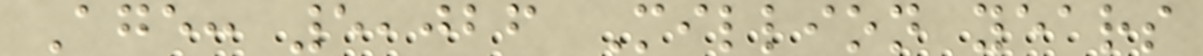Age: 5,026 Million years
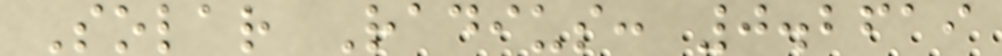Solar Radius: 0.2619
